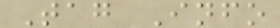Tag Info
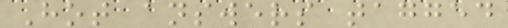Hot answers tagged
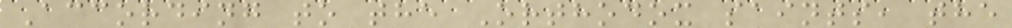According to the Orthodox saints, the
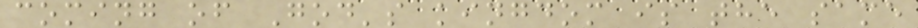coming of God's kingdom is the same
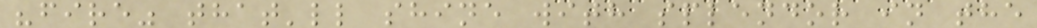"fire" that'll shine with splendor in the
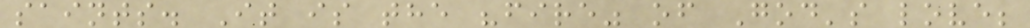saints. It is the "fire" of God's love;
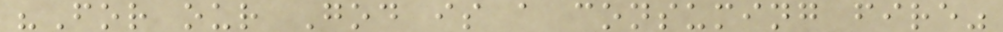"For our God is a consuming fire"
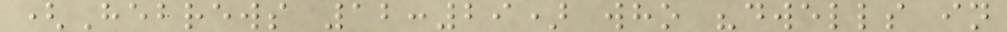(Hebrews 12:29) who "dwells in
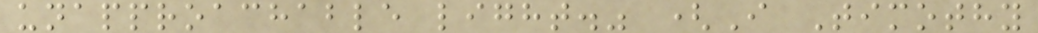unapproachable light." (I Timothy
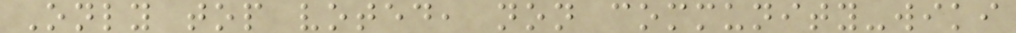Only top voted, non community-wiki
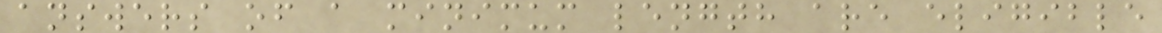answers of a minimum length are eligible
